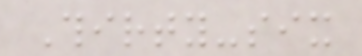Thirty-six
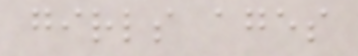girls ages
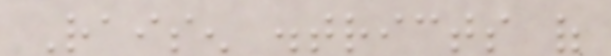Raisen districts of
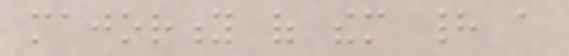majority of them had a
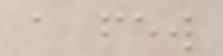a few
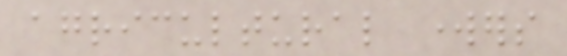agricultural workers
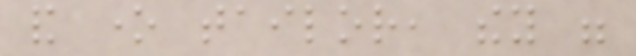and one tailor, they were
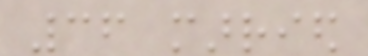36 married
